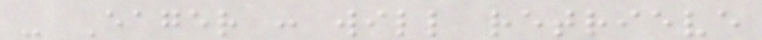- Eager : will retrieve
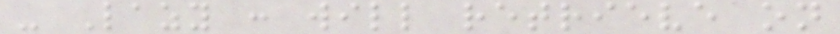- Lazy : will retrieve on
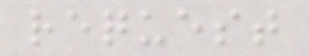request
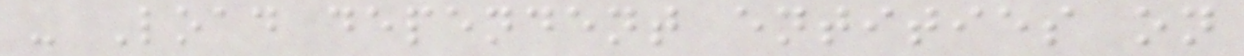- Load dependent entities on
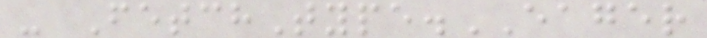- FetchType.EAGER
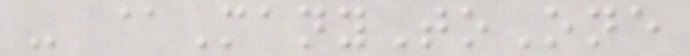- @ManyToOne
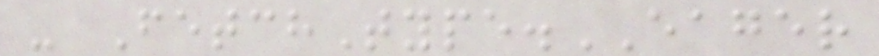- FetchType.EAGER
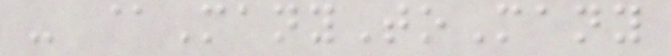- @ManyToMany
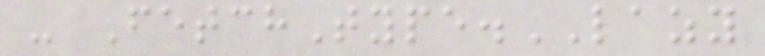- FetchType.LAZY
